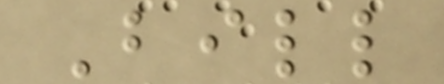Bill
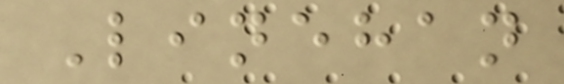Linehan
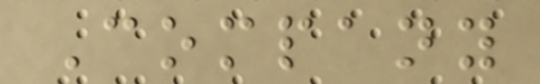Company
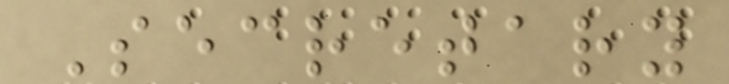Secretary
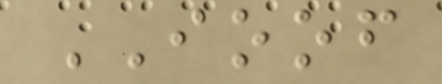IOOF
